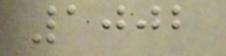1002
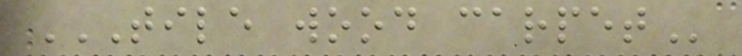TILE WOOD CARPET
